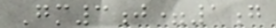Gm3j=1g
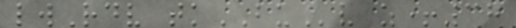lwRdv tkBUv z+38
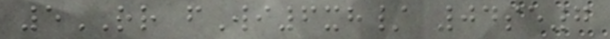5RR fWi6xh/ 04se7
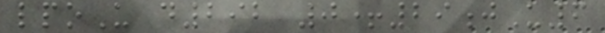lpoU d292 0+29jU6
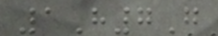1H7G
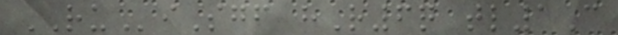RUiSgf hR6q tl1C
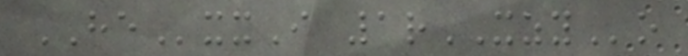HExxI 1rXZYo
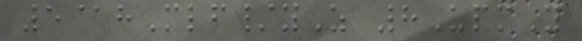5@hMlf/yZ 8UpmY
